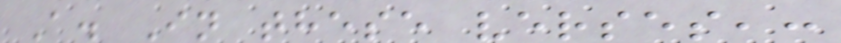A. In these verses,:
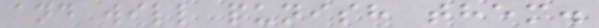and will punish them.
